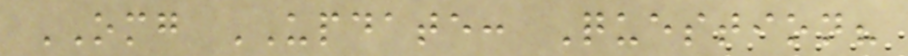OMG UPDATE: Question?
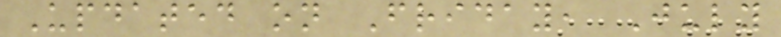Updated on Friday, July
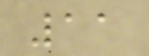11
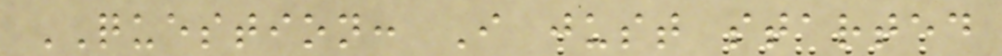QUESTION: I just started
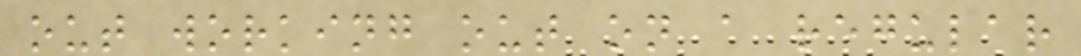out working out on a regular
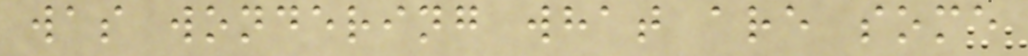was wondering what are some
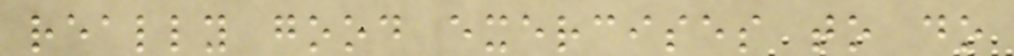really good exercises to do
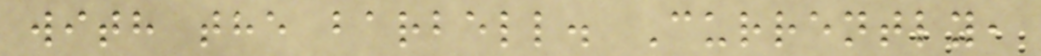with the barbell. Currently,
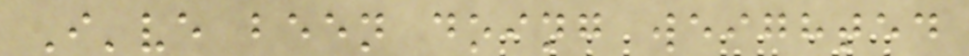I've been doing weighted
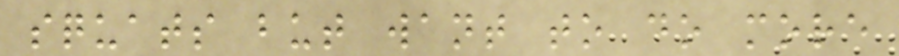squats but want to do more
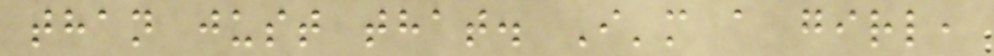than just that. I'm a girl,
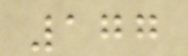177
